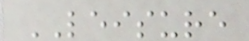LEISURE
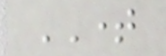TIME
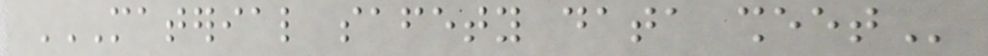MATERIAL SAFETY DATA SHEET
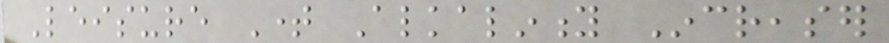Leisure Time Alkalinity Increaser
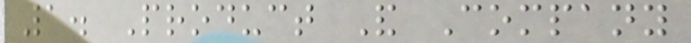1. Product And Company
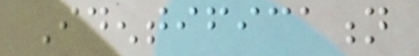Identification
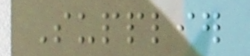Supplier
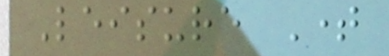Leisure Time
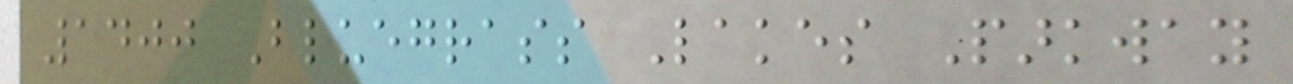1400 Bluegrass Lakes Parkway
